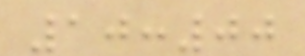10:00
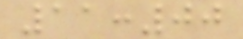11:00
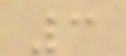3
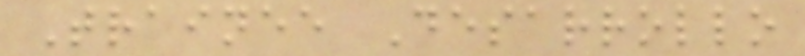Trainee Desarrollo
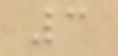3
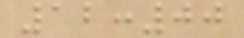12:00
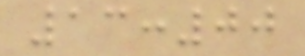13:00
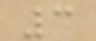3
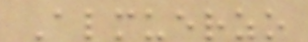Almuerzo
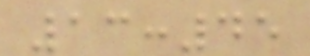13:45
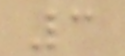3
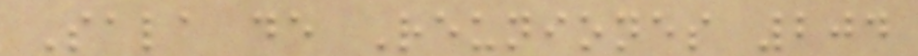Sala de Reuniones 204
